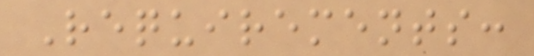Requirements:
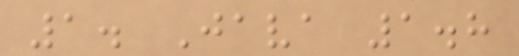1. Java 1.8
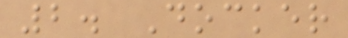2. Docker
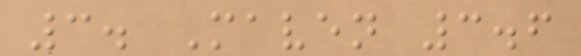3. Maven 3.6
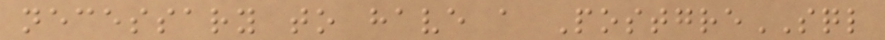necessary to have a PostgreSQL
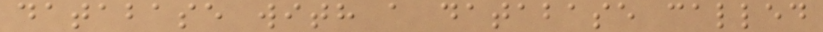database with a database called
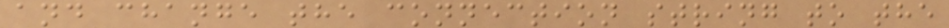and change the connection string to the
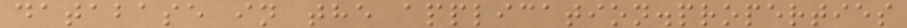database in the application.properties
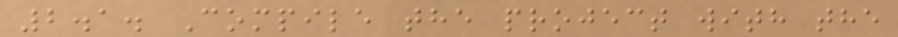2.1. Compile the project with the
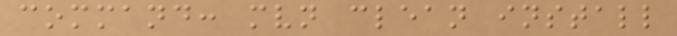command: mvn clean install
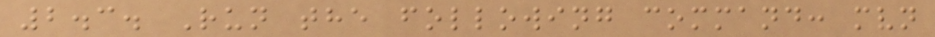2.3. Run the following command: mvn
